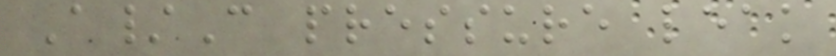A/C pressure leak
